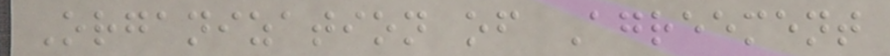Organization of Agreement
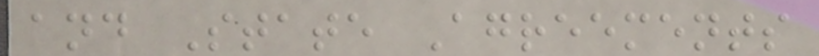and State Agreements
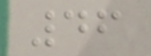46
